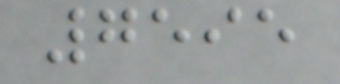7595
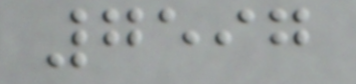7597
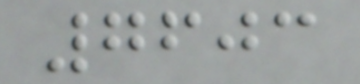7603
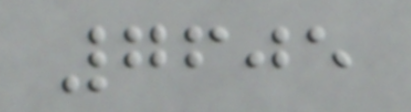7605
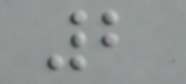2
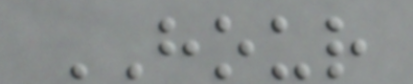HOUR
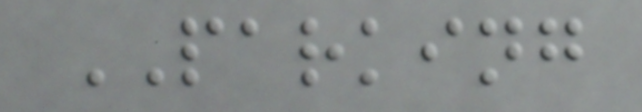PARKING
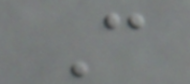C
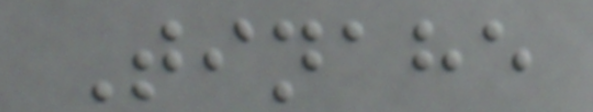Tinahe
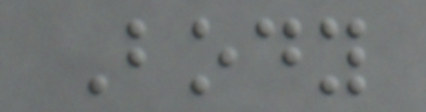Body
